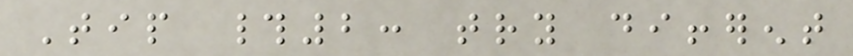Tip #2: try different
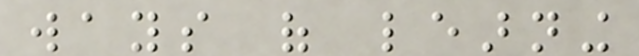ways of learning
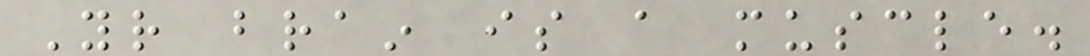Your brain is a muscle.
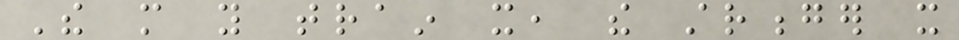The more you train it, the stronger it
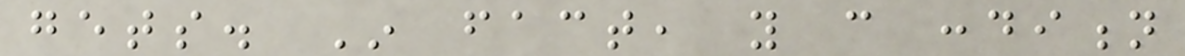gets. In fact, you can condition
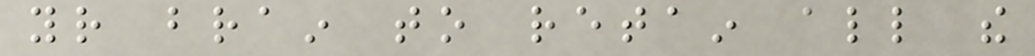your brain to retain all the
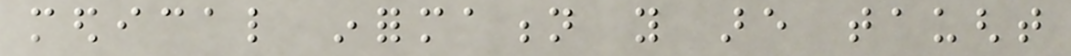medical information you are taught
